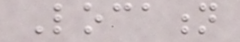Location
